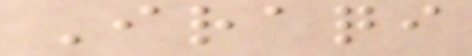Iraqi
